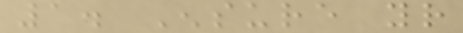1. Ensure your
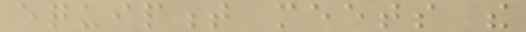equipment meets the
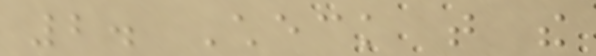2. Check that the
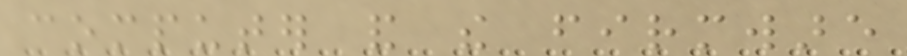computer and the firmware
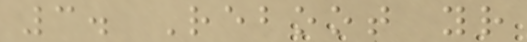3. Reboot your
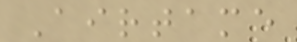Airtame
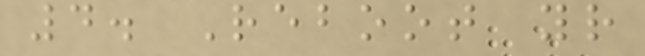4. Reboot your
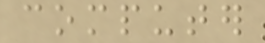computer
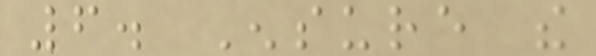6. Ensure the
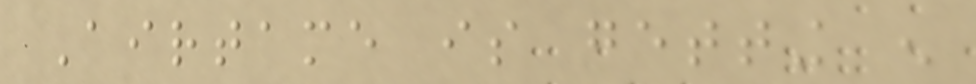Airtame is getting enough
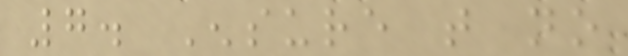7. Ensure that no
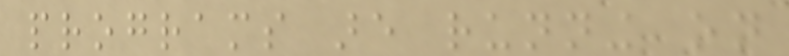programs are running on
